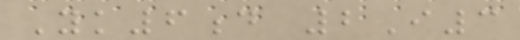Yk6d 2I3
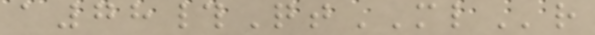a78#QtMLr
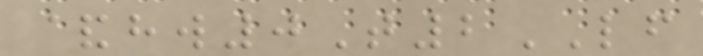&hw0T2LF
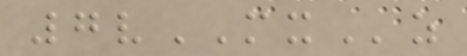7vMXz
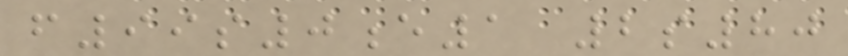f99s0e1 2s80
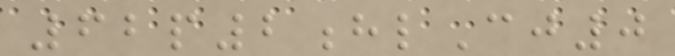62p2hlCj0
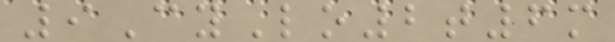9CyLo2t6m
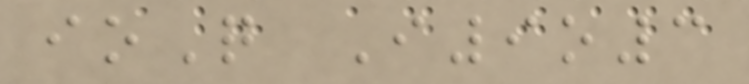ioQ I9o3
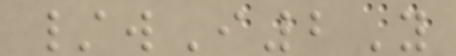/wI2Y
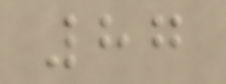87
